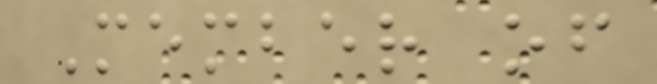Member of
